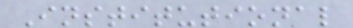Institutional
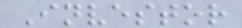Investor
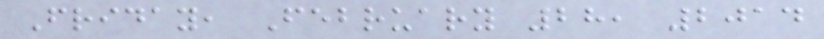Friday, February 28, 2014
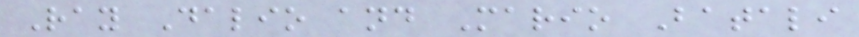Ray Dalio and Mario Batali
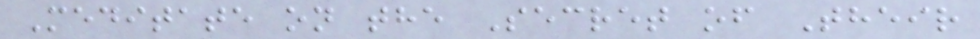Meditate on the Secret of Their
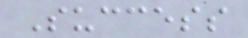Success
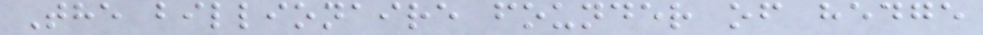The billionaire founder of hedge
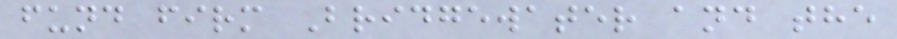fund firm Bridgewater and the
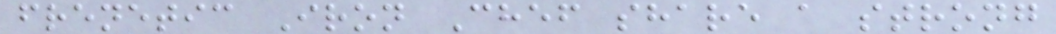frenetic Iron Chef share a strong
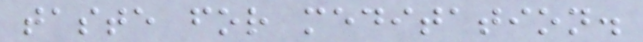taste for meditation.
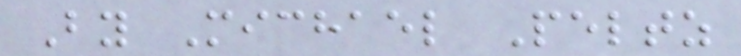By Michael Peltz
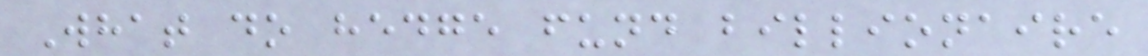What do hedge fund billionaire
